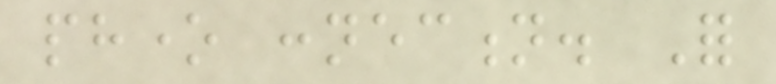phone connection. For
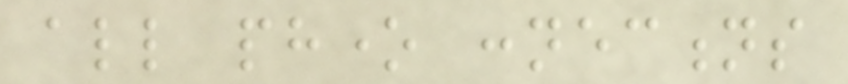all phone connections
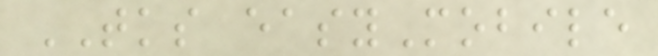TKS easyMobile
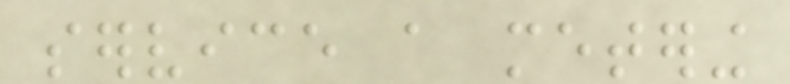service a metering
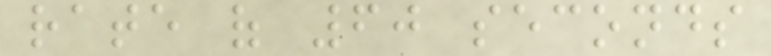rate of 60 seconds
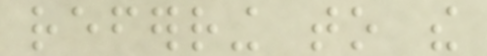referring to the
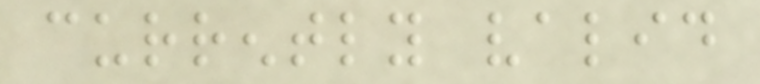currently valid
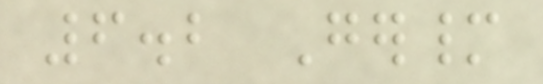6.2 Germany
